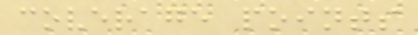coverage points
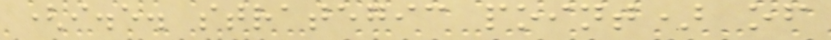(i.e. strategic point) of
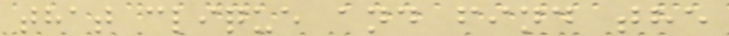that clique and find the
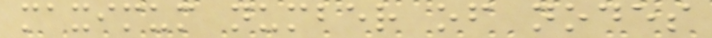maximum number of nodes
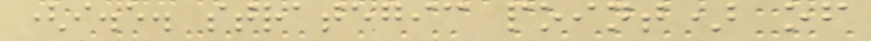(i.e. strategic point) of
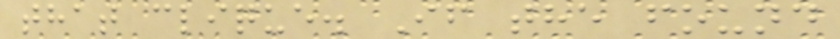that clique. If the found
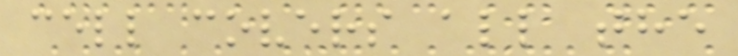cell covers all the
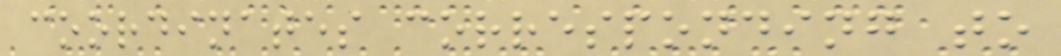coordinates corresponding to
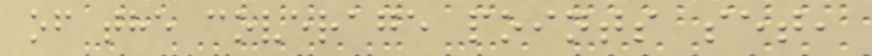of the coverage points set,
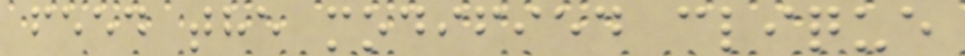feed the modified clique
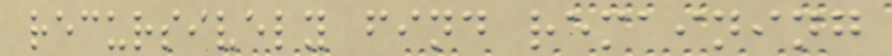recursively find remaining
